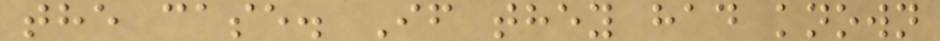the case. If they had known
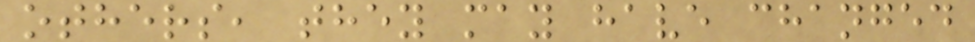others, they may have changed
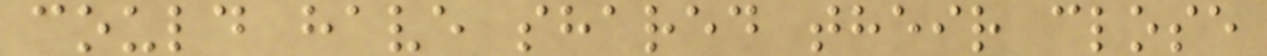could have shared their close
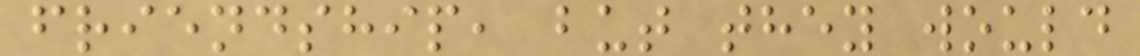friendship, but they would
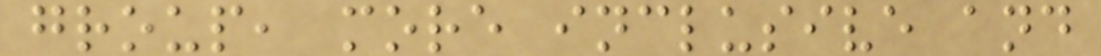group, more inclusive and
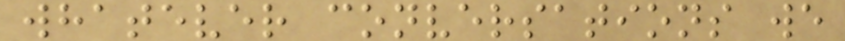whatever conversations we
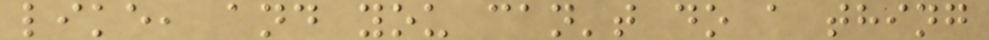like, and you can't do a thing
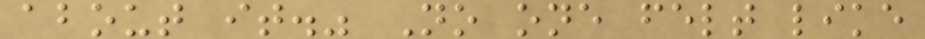about it." No one felt like
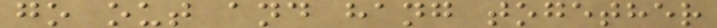go out and hang together
